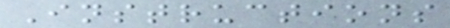Instructions
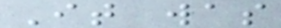It was
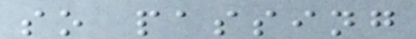so passing
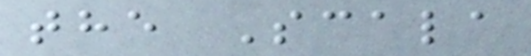the Scala
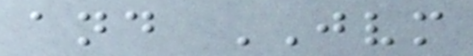and JVM
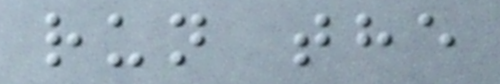run the
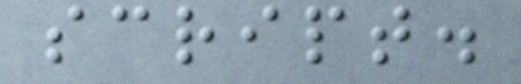script.
